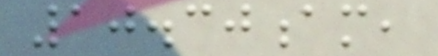10.30am,
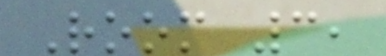Room 3,
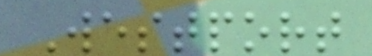Westport
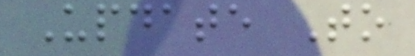Update To
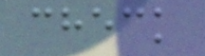check
